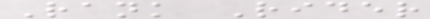Rank Rider
